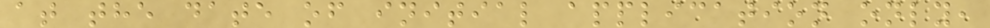at the date of initial application only,
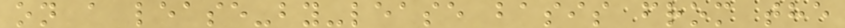on a lease-by-lease basis from the
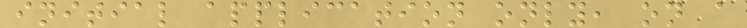initial application only, on a
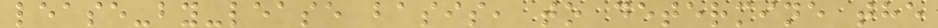lease-by-lease basis, to determine the
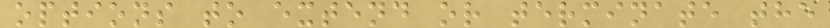options to extend or terminate the
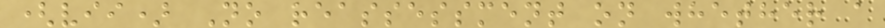(vii) No reassessment on whether a
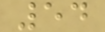54
